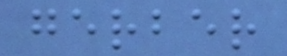gerber
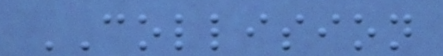COLLISION
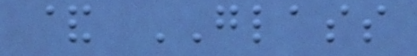& GLASS
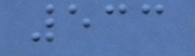533
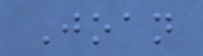Joan
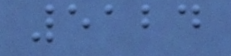5124
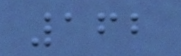162
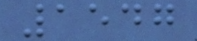1547
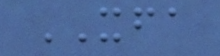XFA
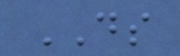DS
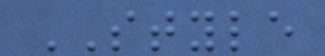STYLE
